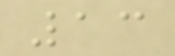13
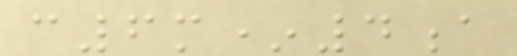c6m*4a
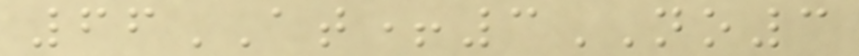66AT+3NO3
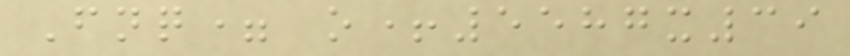Fnq= o+5587x39
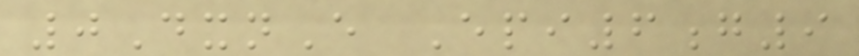0DxnE Epi6g9
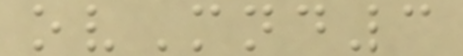ovMnd3
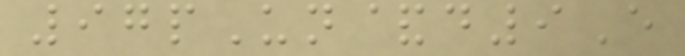97pUn&d9E
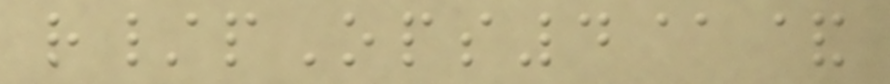r/pOps4@&
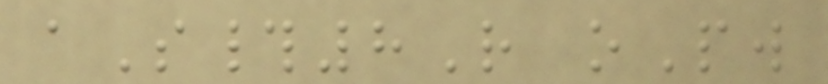aS#8R oPw
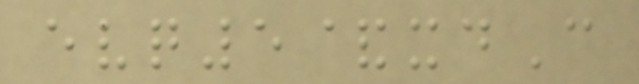evq5&xdC
